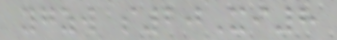ygzw s20Xi8
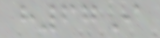h67I
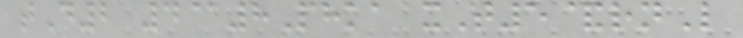tD2 4@8Phka xT5&rnL
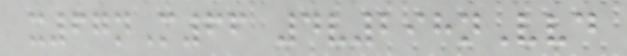x67nM66 4v298nVvd
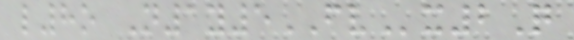l8o N1y5FVx2Q
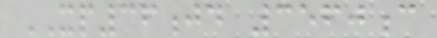XP36jd 3560c
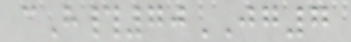cH#70JG7
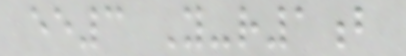ee3 Y-r1b
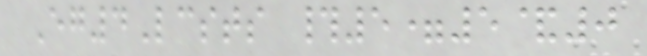Eg4Lcsts #5=5&0
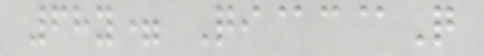68y= Qi@c@Q
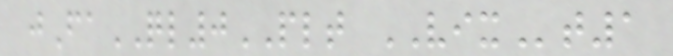jFaQL0PLT VIXt1
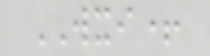WXI+
